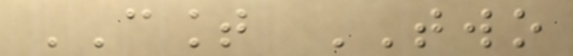COUNT TWO
